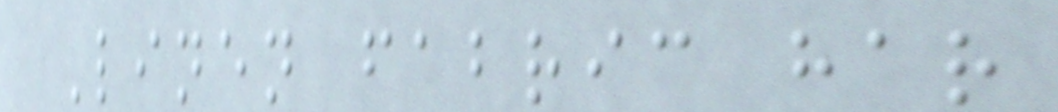Linen fabric har
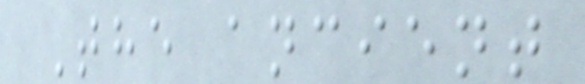The ancient
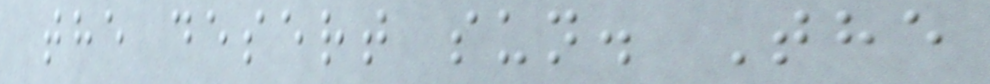the desert sun. The
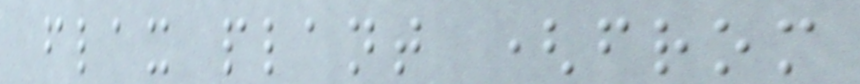flax plant (from
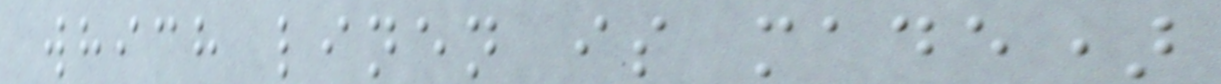which linen is made)
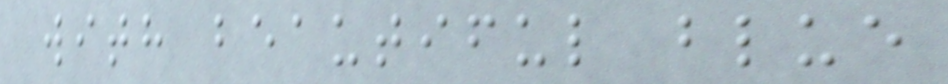with beautiful blue
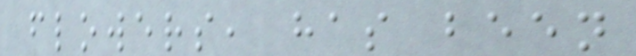flowers, has been
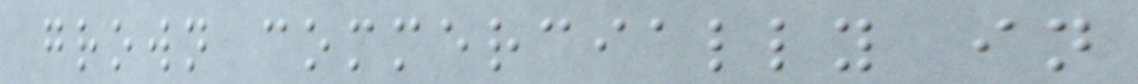grown commercially in
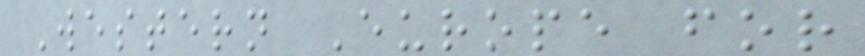Western Europe for
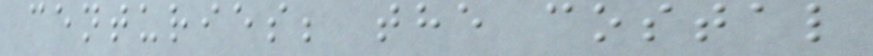centuries; the costal
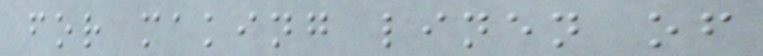for making linen of
